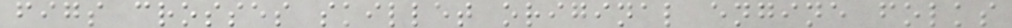figs crosses skillet original engine folks
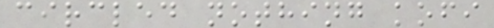circled nothing kofi
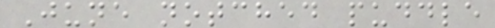June notched puddle
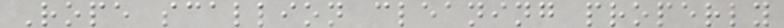Rope scallion cleaning properly
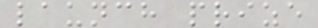launch prize
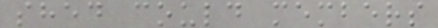shed could members
